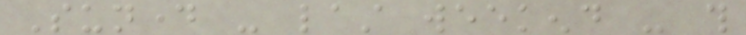Sunday - last weekend - this
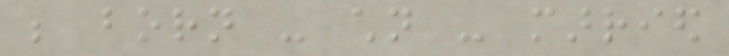be born - children - married
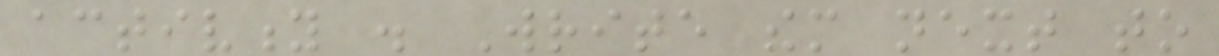activity . Write them next to
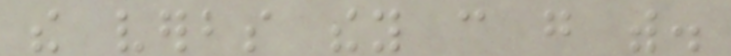the verbs they can go with.
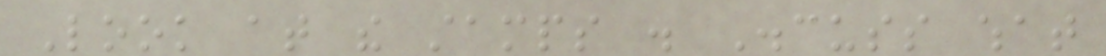Look at the stamps . Discuss what
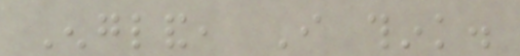England, I think.
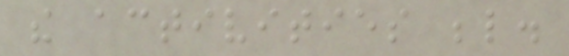the activities below.
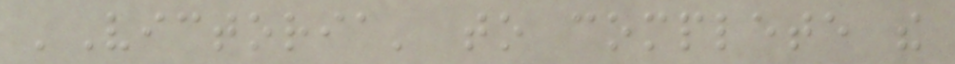'Victoria' to complete the
